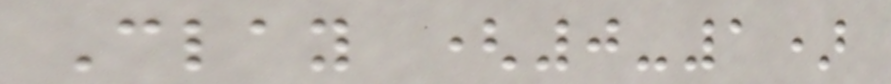Clay (0-1)
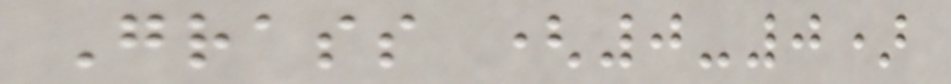Grass (0-0)
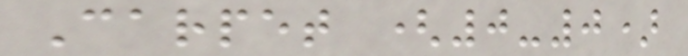Carpet (0-0)
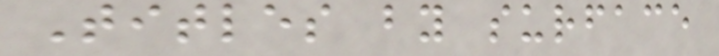Titles by surface
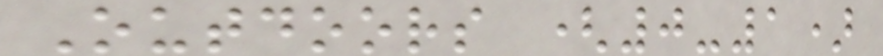Outdoors (0-1)
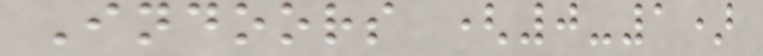Indoors (0-1)
